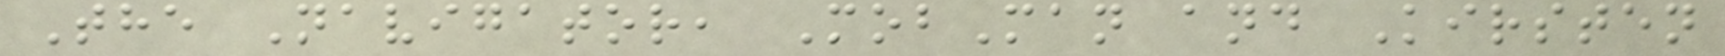The Navigator, MobMan and Kirsten
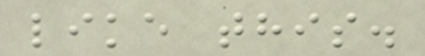like this.
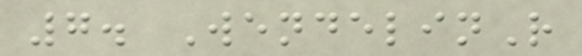7. WendelinR
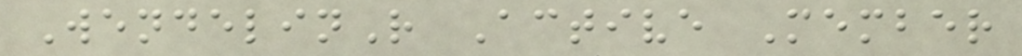WendelinR Active Member
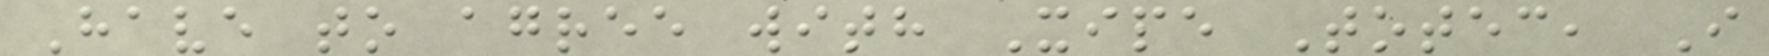Have to agree with Xipe Totec, I
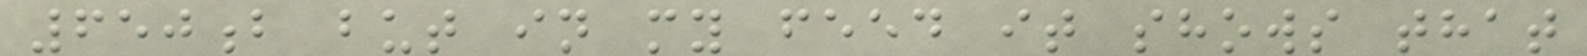650b but in my feed it shows that
